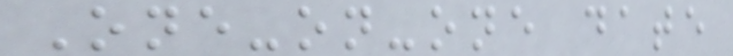One-on-one date
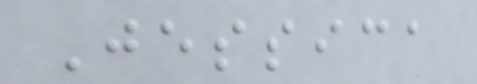Jessica
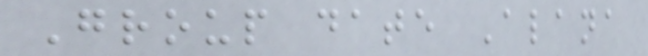Group date Alana
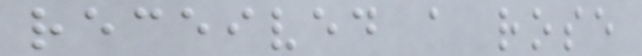received a rose
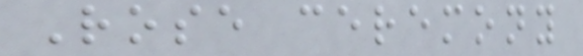Rose ceremony
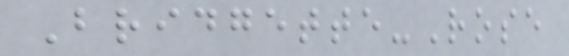Bridgette-Rose
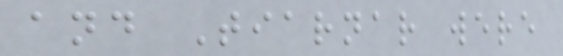and Tiarnar were
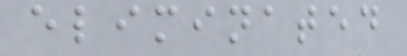eliminated
